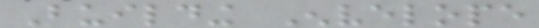Building Envelope
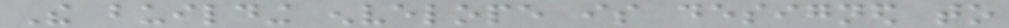The building envelope is designed to
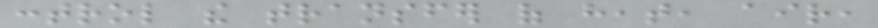control the transfer of heat, air,
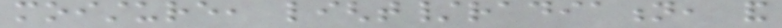moisture, light/radiation, and
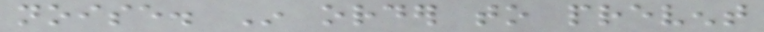noise. In order to prevent
